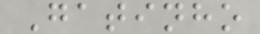Gatinho
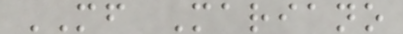MF Mariano
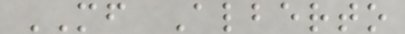MF Alberto
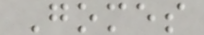Gomes
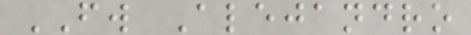FW Alejandro
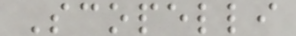Scopelli
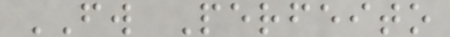FW Perfeito
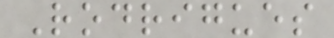Rodrigues
